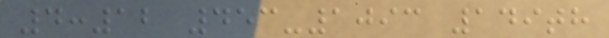4:12 453-1093 149th
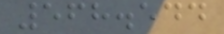568.544
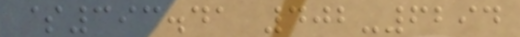$393.41 402-6294
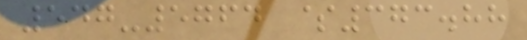547-5764 $373.88
